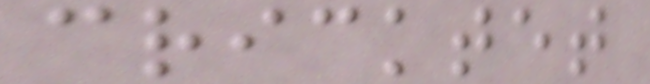cricktet
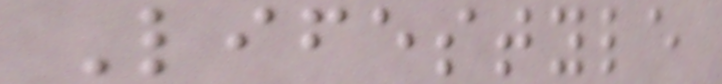Lifestyle
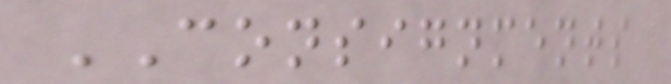CONSIGNMENTS
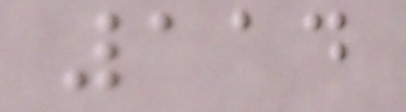114
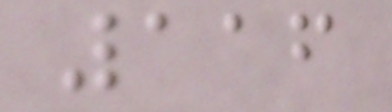116
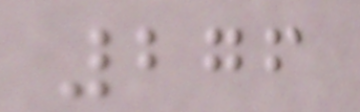276
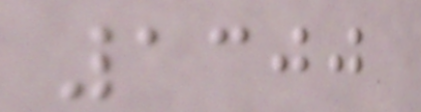1300
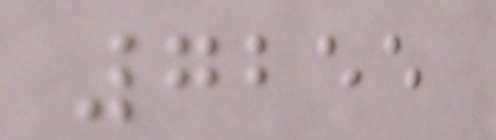7255
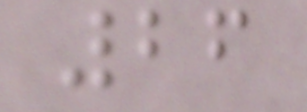26
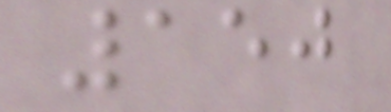150
